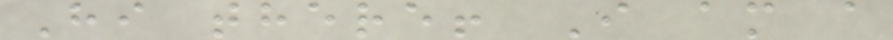Hi there! I am a
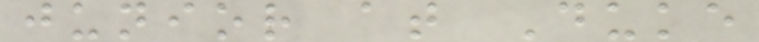junior at Duke
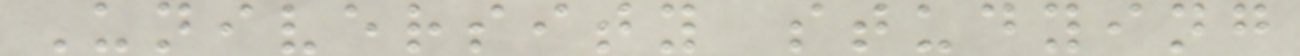University studying
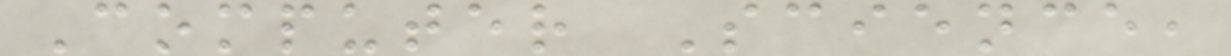Computer Science,
